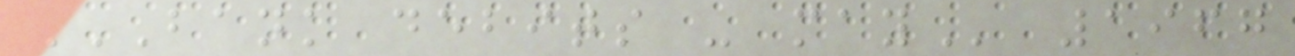BANK DEBITS - MAY 1967
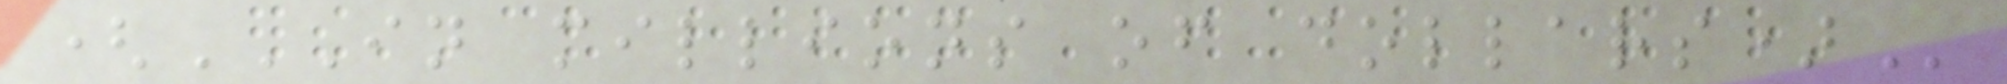(IN MILLIONS OF DOLLARS)
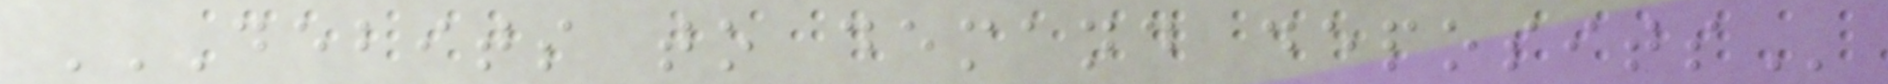DEBITS TO DEMAND DEPOSITS
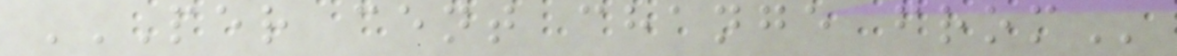PER CENT CHANGE FROM
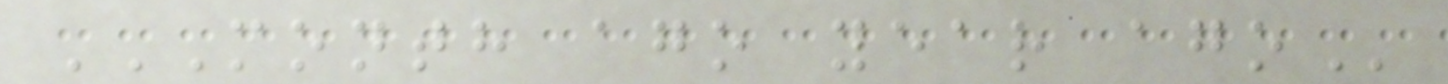MONTH AGO YEAR AGO
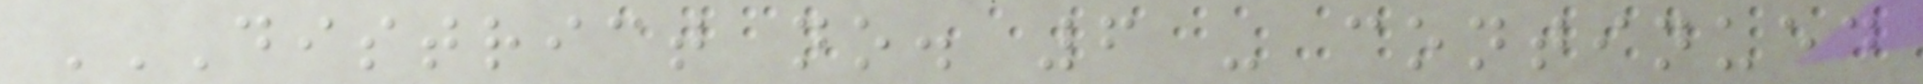DISTRICT NO. 6 - CONTINUED
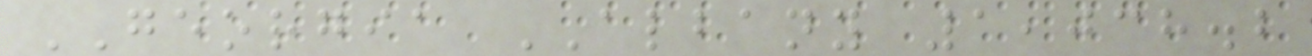GEORGIA ALBANY 1,038.2
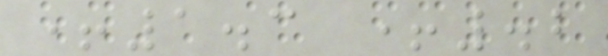+1.3 +.2
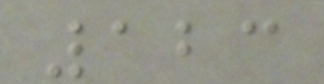123
